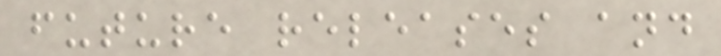future releases and
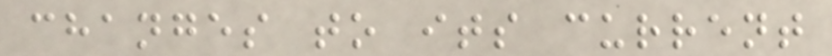changes to its current
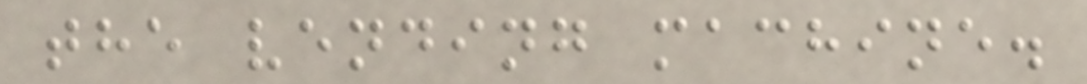the vending machine.
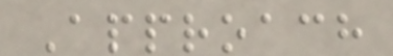Approach
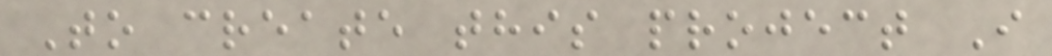To create this project I
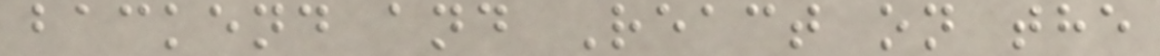backend and React on the
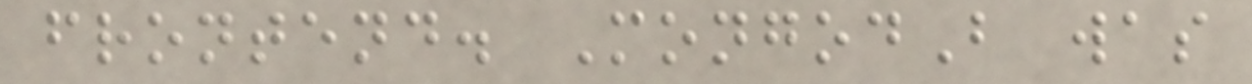frontend. MongodB was
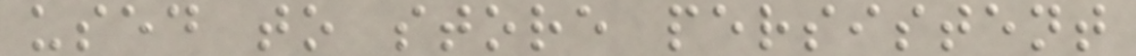used to store persistent
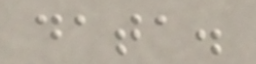data.
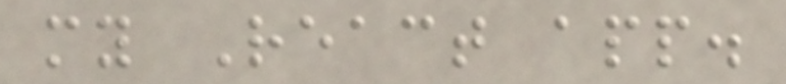my React app.
